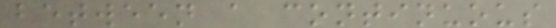between a continuous
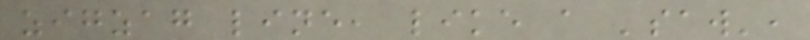zigzag line, like a 'saw',
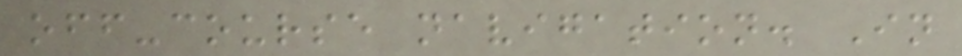off-course navigation. In
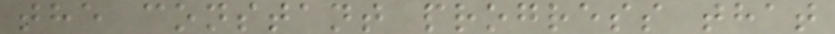the constant progress that
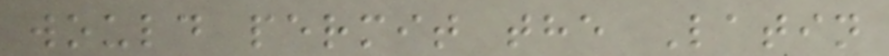would permit the Latin
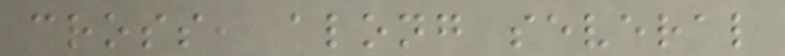cross, along several
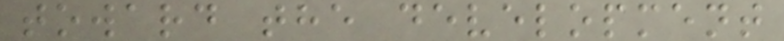toward the development
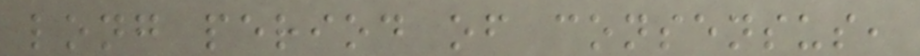long period of consensus,
